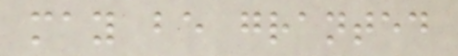may be granted
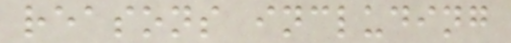reasons including
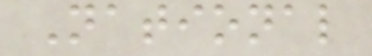National
